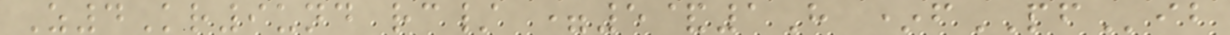Z4Kr9und rc/ =5&1H *fPFib
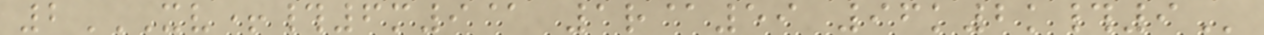2XV+#6M9@ 1R@59 96K2K#9
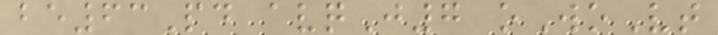be63Pd avqJ7 oWoVt
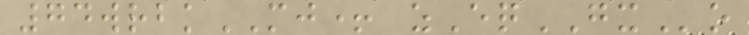74wrbkMJ+ zEqGXo
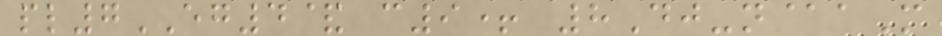pl7EG4& c9+ 8Dj-n@aM
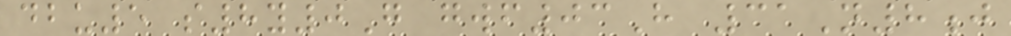dbu5 s8y0G gwf03H 31N8j
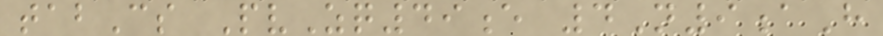tabCs PvZq49e 4N9aH
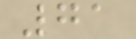71
